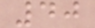40
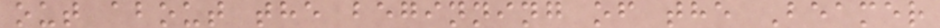out about the beginning of the Beamer
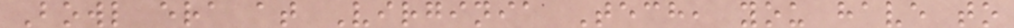Bowl era at Virginia Tech, you have to
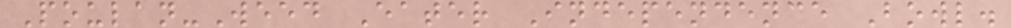Poulan-Weed Eater Independence Bowl.
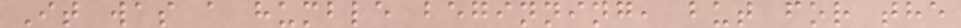It was a humble beginning, but for the
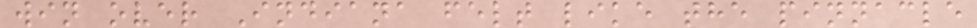win over Indiana felt like the pinnacle
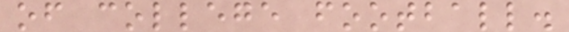of college football.
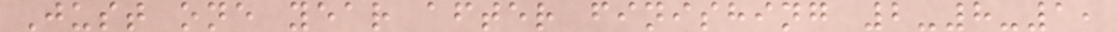Just one year after finishing 2-8-1,
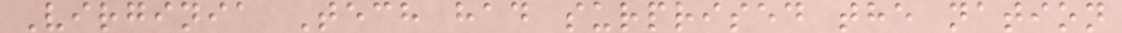Virginia Tech had surprised the nation
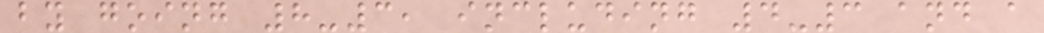by going 8-3, including 4-3 and a
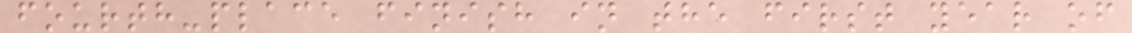fourth-place finish in the first year of
